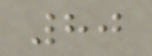80
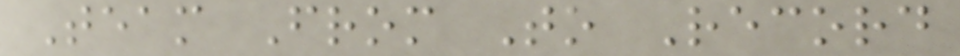Team From To Record
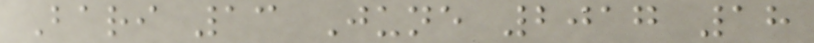Bari 13 June 2017 18
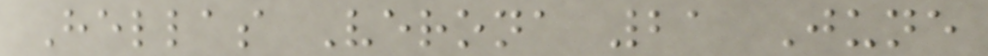Hellas Verona 21 June
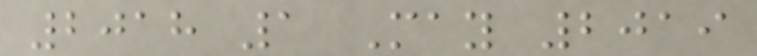2018 1 May 2019
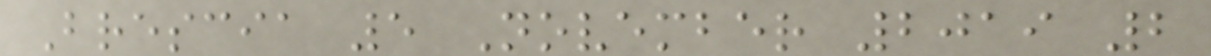Brescia 5 November 2019 2
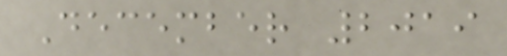December 2019
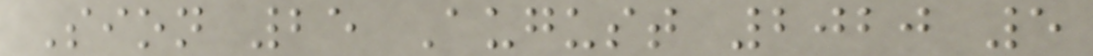Sion 25 August 2020 5
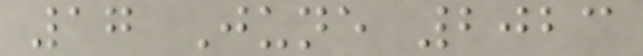17 June 2023
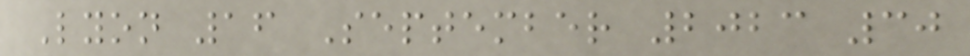Lyon 16 September 2023 30
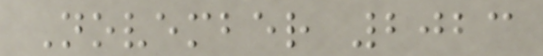November 2023
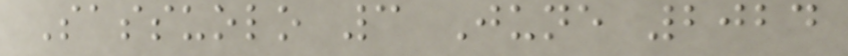Sassuolo 3 June 2024
